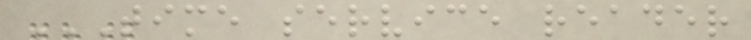TIME SERVICE READER
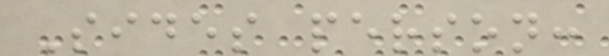Sides person:
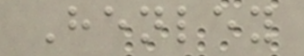Henley
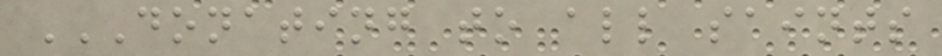DONATING TO ALL SAINTS
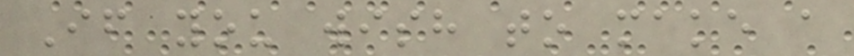If you wish to make a
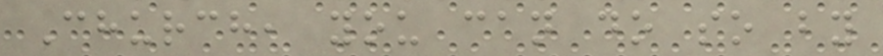Church, you can do so by
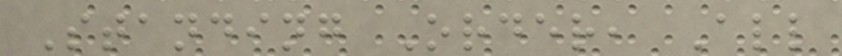Standing Order, All
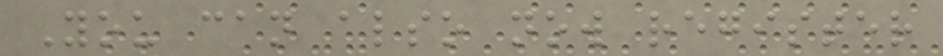You can also now register
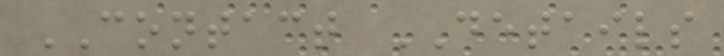CONTACT DETAILS
